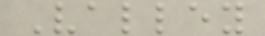Valley
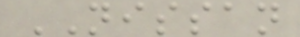NISSAN
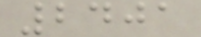2401
